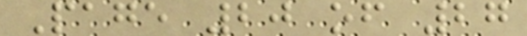Page 20 of 27
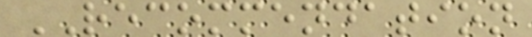RECOMMENDATION
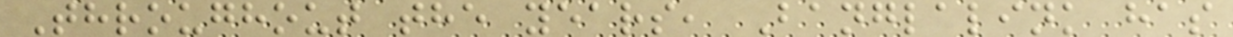Throughout the years, Banglalink has
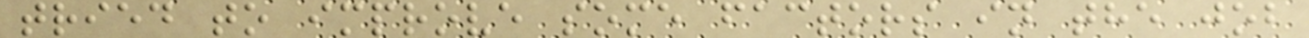tried to improve some factors in the job
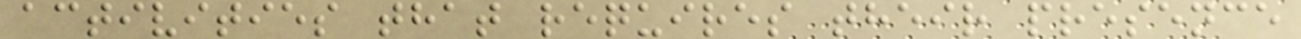activities that requires their presence
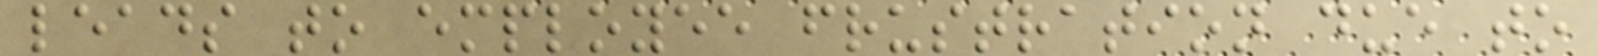leads to employee frustration due to
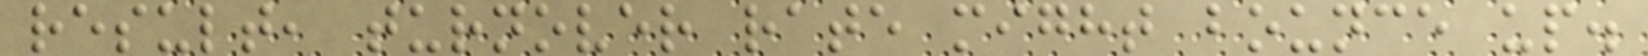result, turnover rate might bounce up.
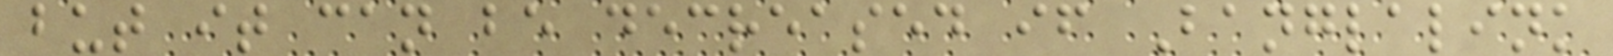but it can be decreased if Banglalink
